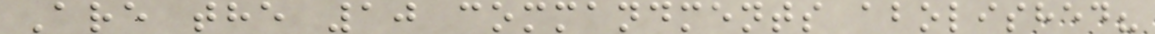Are the 10 commandments abolished?
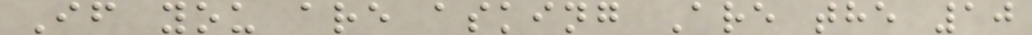If you are asking Are the 10
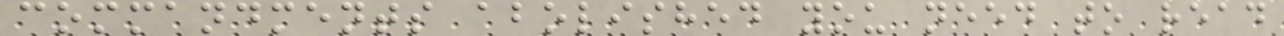commandments abolished you need to read
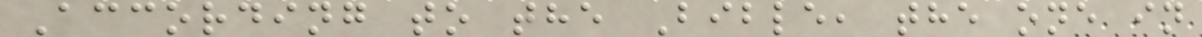According to the Bible, the one in
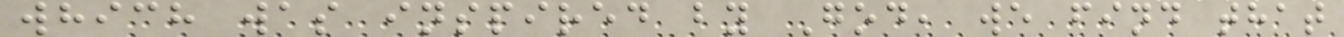which was inspired by God, we find that
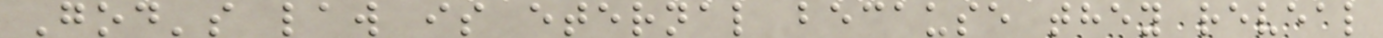God's law is eternal because they reveal
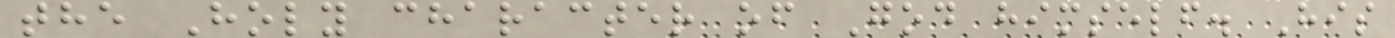the Holy character of God himself. His
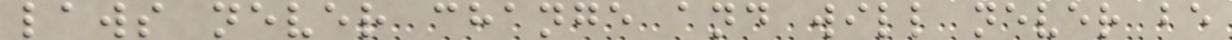laws never change and will never be
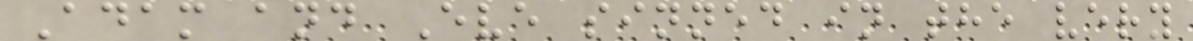Adam and Eve sinned in the very
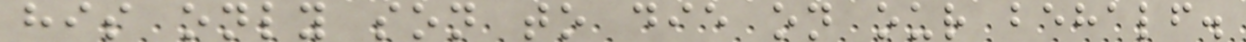his only son to die on our behalf.
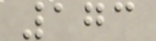173
